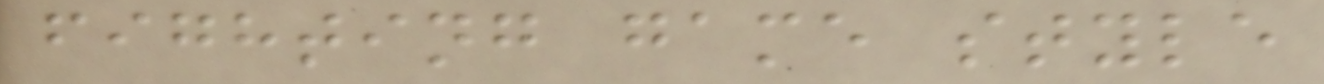fighting game style
